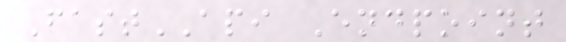FastAPI Endpoint
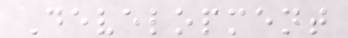Development
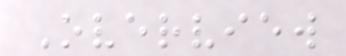Overview
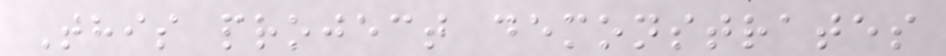This project demonstrates
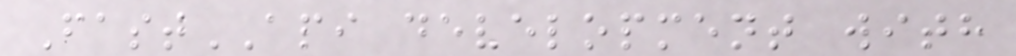FastAPI development with
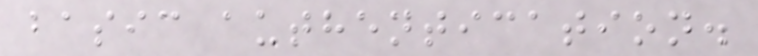basic authentication.
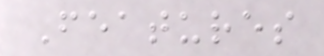Features
